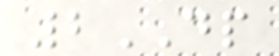2DP
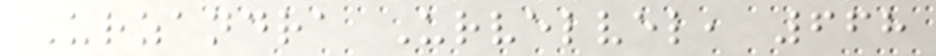Urzandra Urvelvel, 668
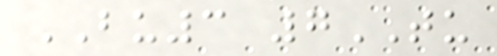BU3 7TU
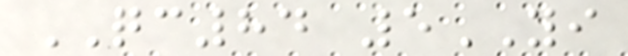QC84 5YI
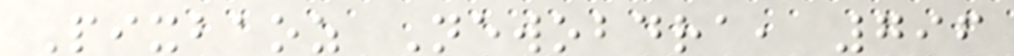Pixbaoz Newobdra, 796
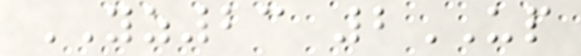YZ23 2UP
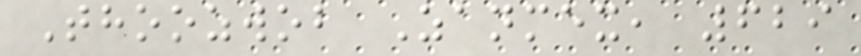Thoozwob Zanmex, 629
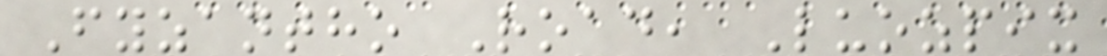Fyzantho Road, Luozpix
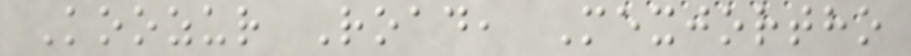Koozur Road, Mexjortho
